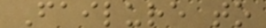Failure to
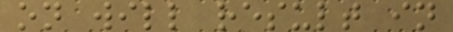on will result in
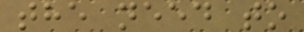the need to
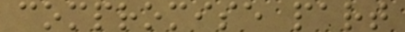compromise part
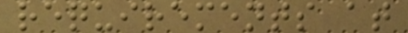requirements at
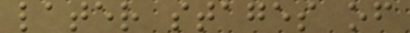later stages of
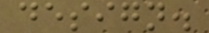design.
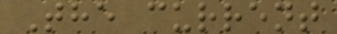The current
